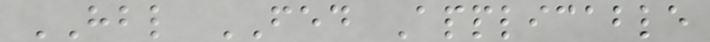HBL FED Applicable
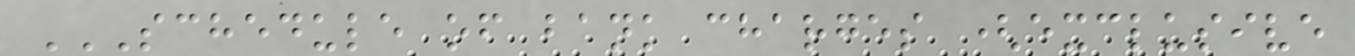SCHEDULE OF BANK CHARGES (EXCLUSIVE
